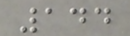144
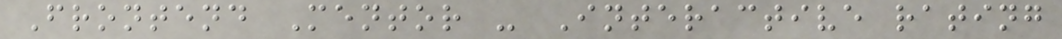Frontend Mentor - Interactive rating
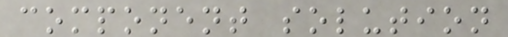component solution
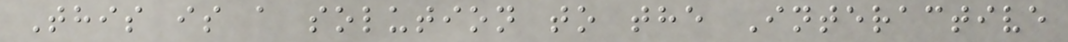This is a solution to the Interactive
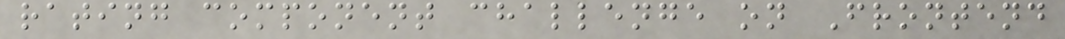rating component challenge on Frontend
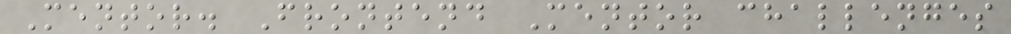Mentor. Frontend Mentor challenges
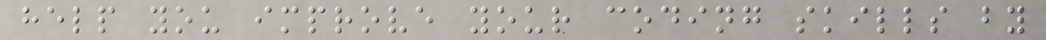help you improve your coding skills by
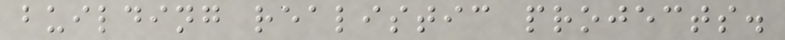building realistic projects.
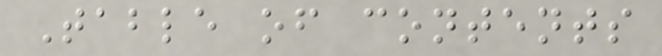Table of contents
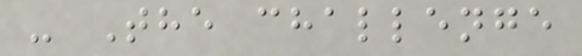- The challenge
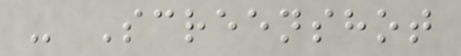- Screenshot
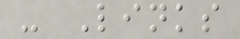- Links
